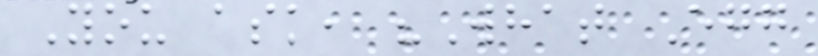You ask, "What Egg
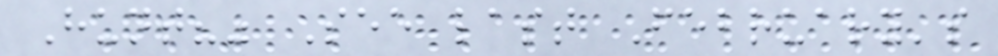Hunt?" See last February's
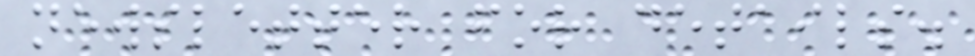newsletter for details.
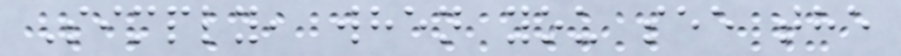Simply, when you see the
